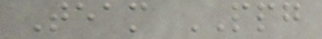Team PPG
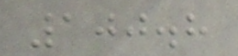100.8
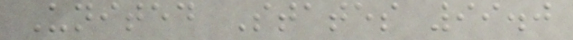United States 99.0
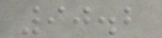90.2
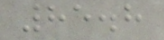85.8
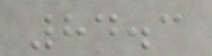84.3
